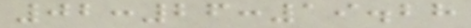02:26:19.28
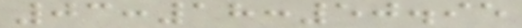03:18:50.95
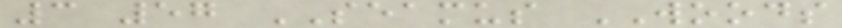3 57 SEAMUS WOODS
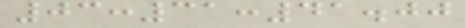03:31:41.00
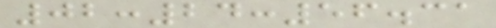02:24:56.31
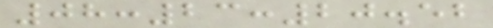08:23:20.52
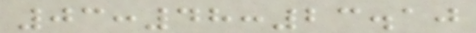03:48:23.10
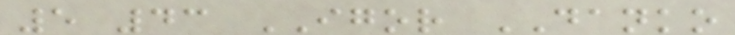5 43 IGOR DANKO
